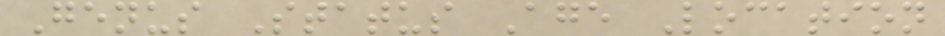Genus Status Age Location
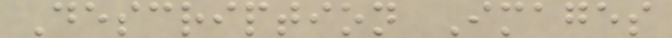Description Images
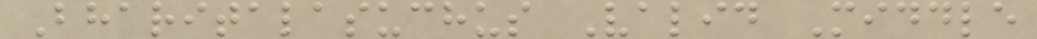Bharitalasuchus Valid Middle
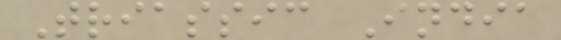Triassic India
